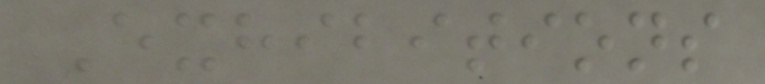Exhibitions
